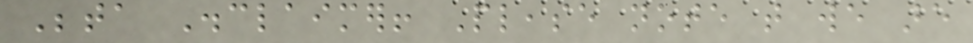Beta Disclaimer! Please note that we are
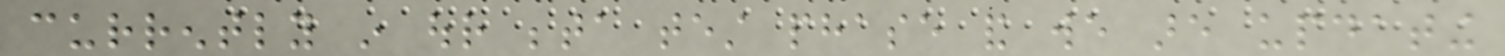currently in our beta test phase and we are updating
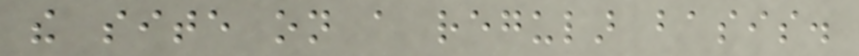the site on a regular basis.
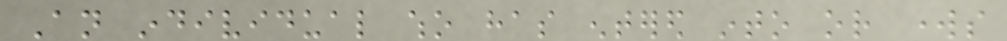An individual who has entered into or works
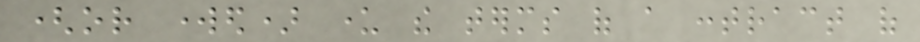(or worked) under the terms of a contract of
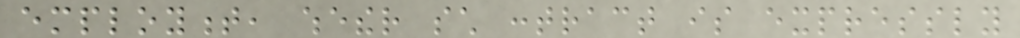employment, whether such contract is expressly
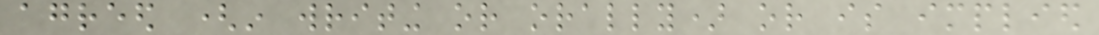agreed (in writing or orally) or is implied
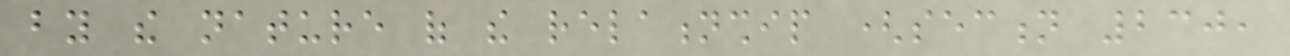by the nature of the relationship (section 230,
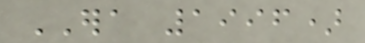ERA 1996)
